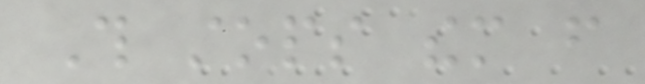This stops them from
